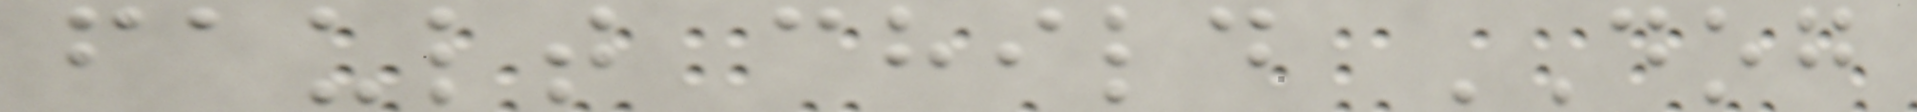fault child DOG
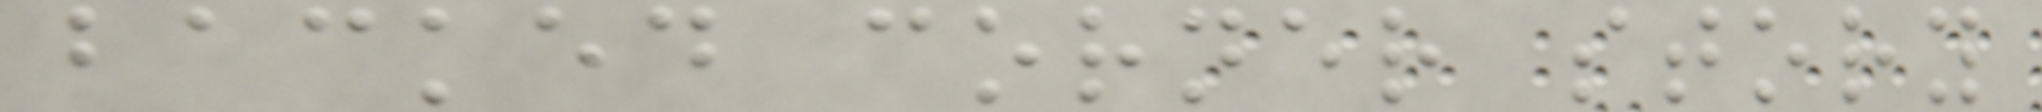backed corner story
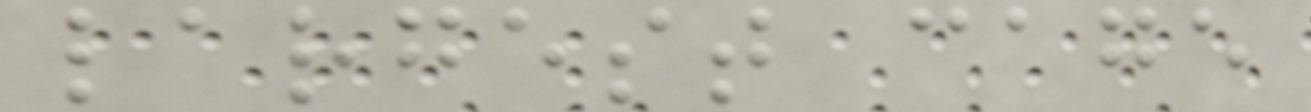largest cage
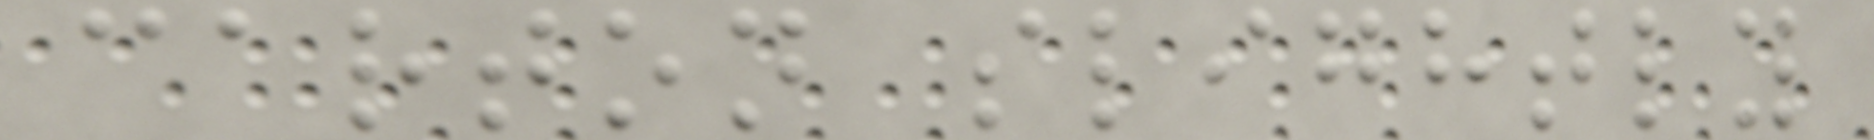carton slightly
